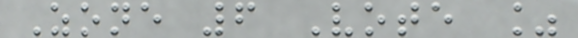Zone 6 Vote %
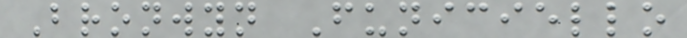Bronwyn Funiciello
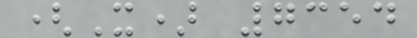(X) 7354
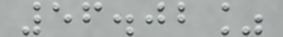56.02%
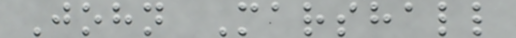John Marshall
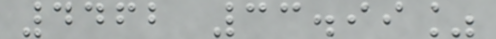4462 33.99%
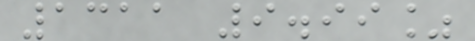1311 9.99%
